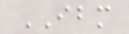IBM
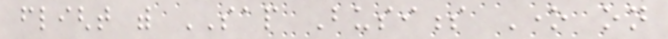flight with SAP Business One on
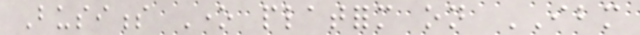Business One platform on IBM
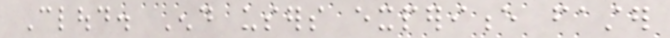Cloud. End users experience faster
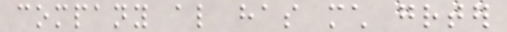company also has much greater
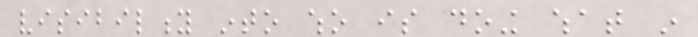visibility into who is doing what in
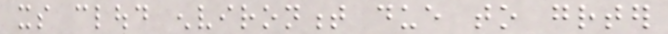its cloud environment due to greater
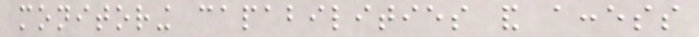monitoring capabilities and access
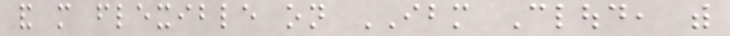and more flexible on IBM Cloud, with
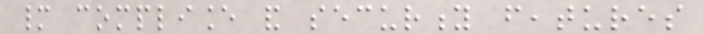many compliance and security features
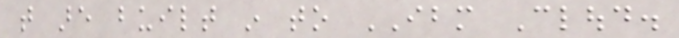that are built in to IBM Cloud.
